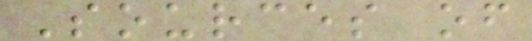Sources of
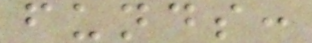funds:
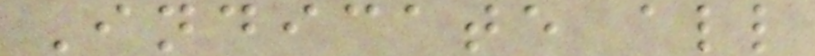Indicate all
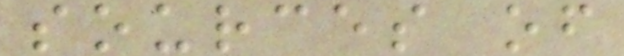sources of
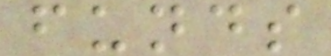funds
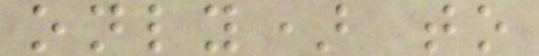only) to
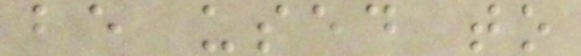be used to
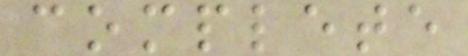complete
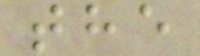the
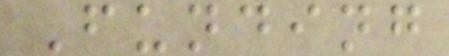Funding
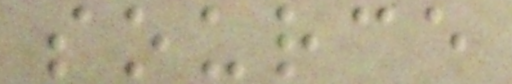source
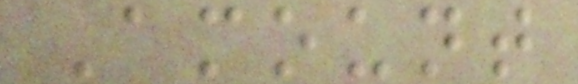Amount
